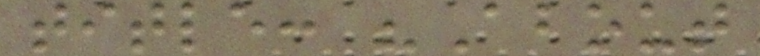title: "About
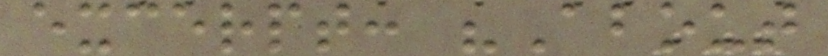excerpt: "About
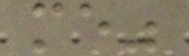me"
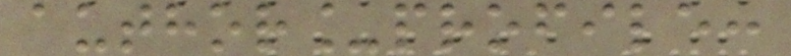author_profile:
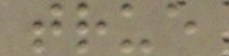true
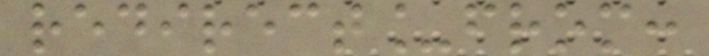redirect_from:
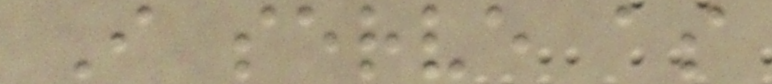I serve as
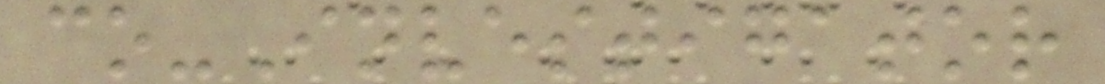co-Investigator
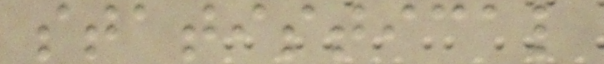statistical
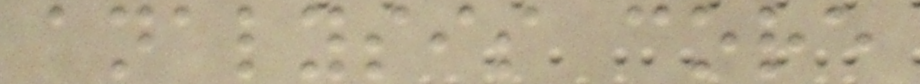analysis core
